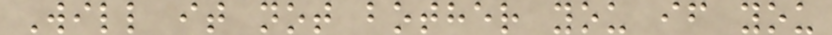Will it not bother you if you
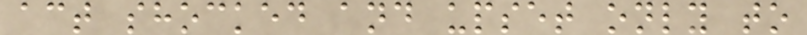act shocked and upset only to
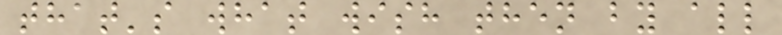that's what wish then by all
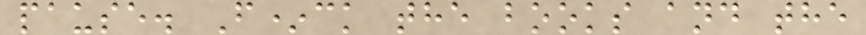pause. F*ck the books and the
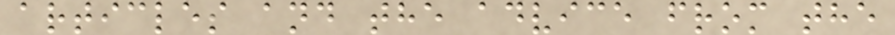articles and the advice from the
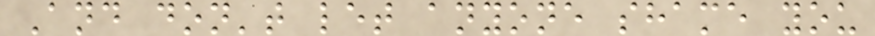And don't let anyone shame you
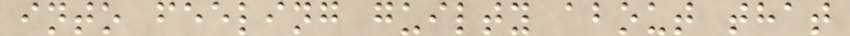into feeling guilty about that
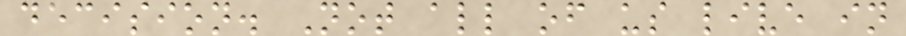decision. Not all of us live in
